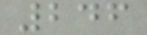246
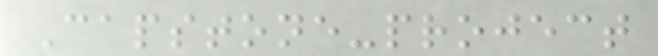Capstone-project
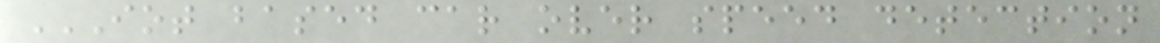IOT BASED CAR OVER SPEED DETECTION
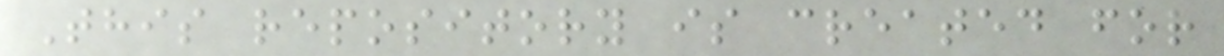This repository is created for
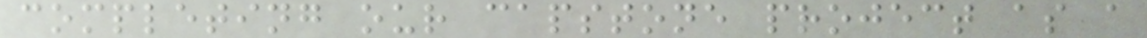completing our capstone project as a
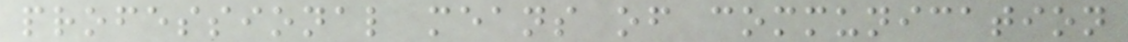professional means of communication
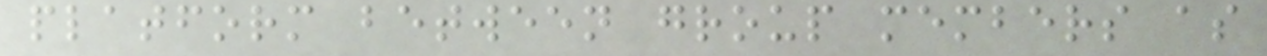platform between group members as
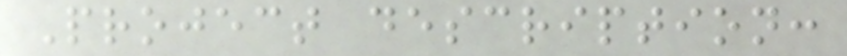Project description:
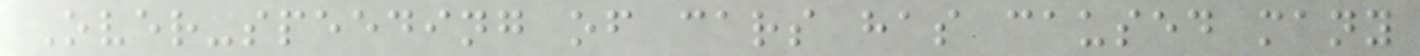Over-speeding of cars has caused many
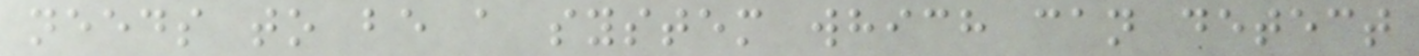needs to be a system which can detect
